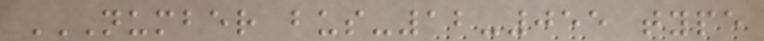NUMBER BUS-12-055 TYPE
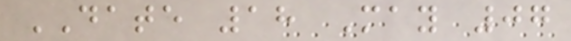DATE 18 May 07
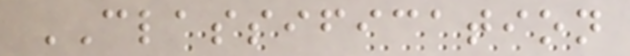CLASSIFICATION
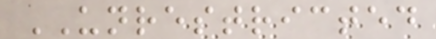UNRESTRICTED
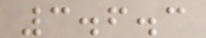3.6.3
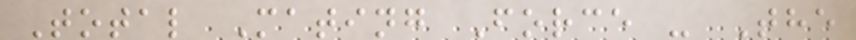Total Mating Force - The
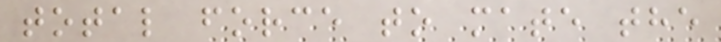total force to mate the
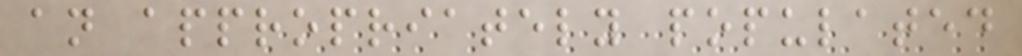an appropriately populated
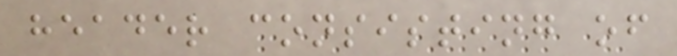header consisting of
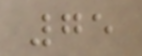75
